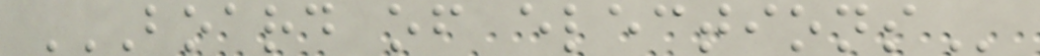BOARD OF ELECTIONS
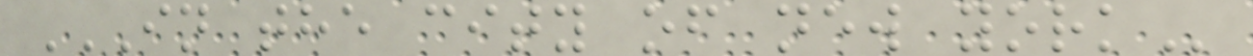IN THE CITY OF NEW YORK
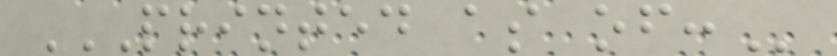PRINTED AS OF:
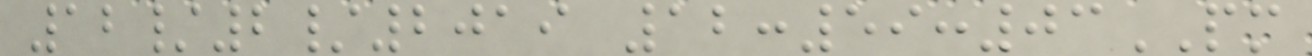12/2/2019 12:59:03PM
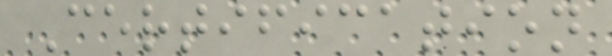Certification
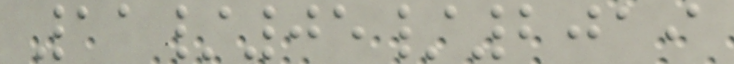11/05/2019
